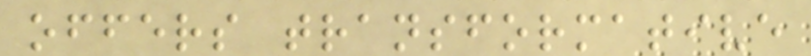offers transformative
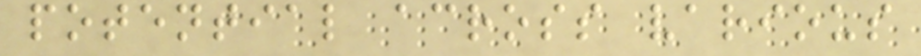potential across various
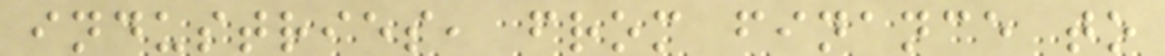industries, from finance to
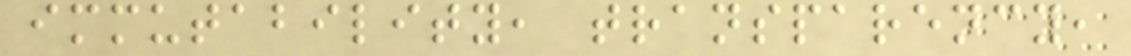immutability, transparency,
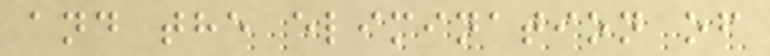and the elimination of
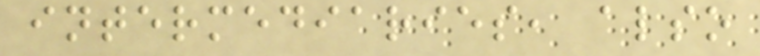intermediaries, also
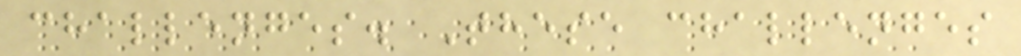challenges. These challenges
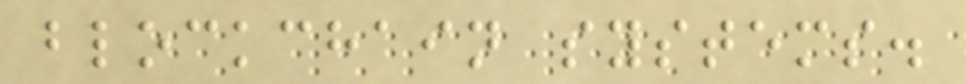blockchain systems.
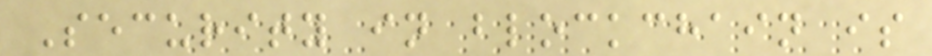Security in blockchain is
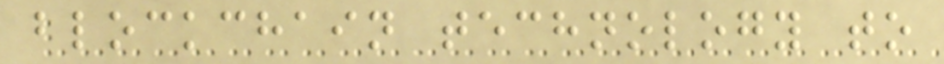blockchain technology to
